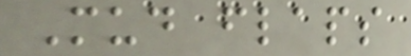Mud flaps
